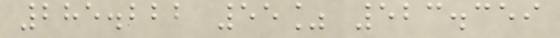285.222 55% 523.359
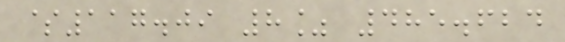$117.09 8% 485.624
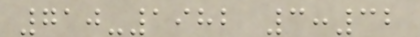710-1982 3:32
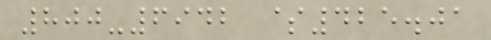800-6942 $425.01
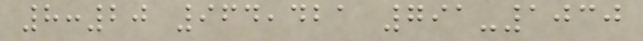8:20 964,421 791-1030
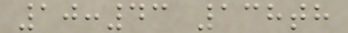10:43 138th
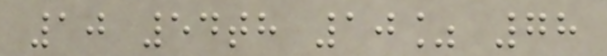10 54th 10% 78
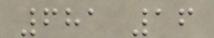681 16
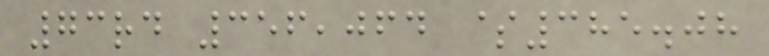73rd 356,064 $385.08
